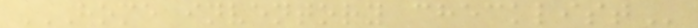HOME INVENTORY CHECKLIST
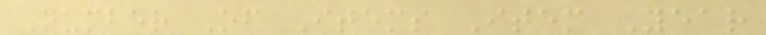Number Of Items Item Year
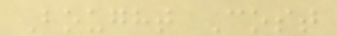Bought Cost
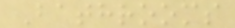Bathrooms
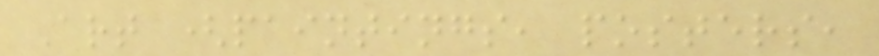Art (paintings, posters,
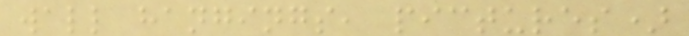wall hangings, pictures)
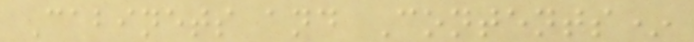Cabinets and Contents*
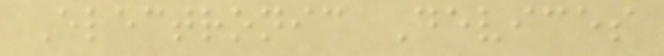Electronic Devices
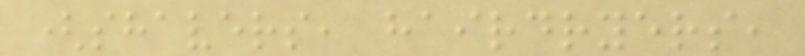(shavers, hairdryers,
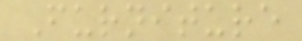Furniture
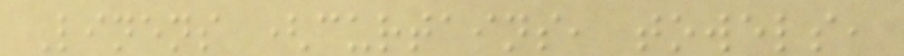Linens (curtains, towels,
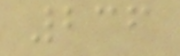236
